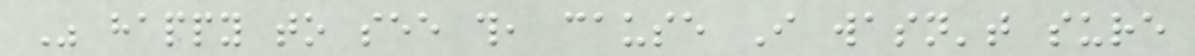Was happy to see this, cause I wasn't sure
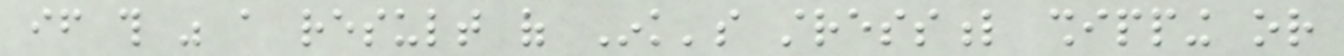if this was a result of Ink's stressful shipping or
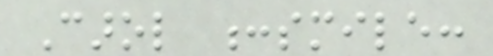Carol :smile:
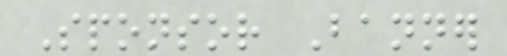Sponsor Banner
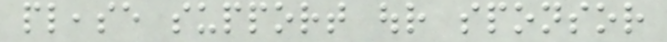please support our sponsor
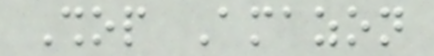Shop Amazon
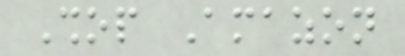Shop Amazon
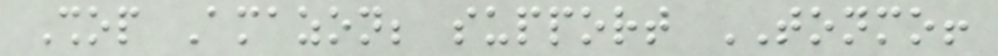Shop Amazon; support TONMO!
